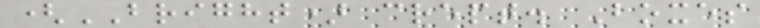(BRIGHT) crept. Boxes
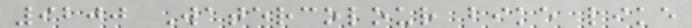9200 Watercolour bike like
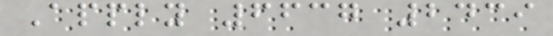Apply 6637 2439
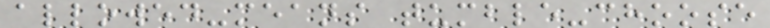allowed-means tumble-choose
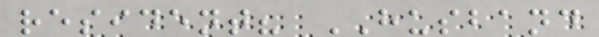resident? HUSBAND
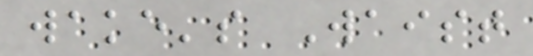wake's Waist
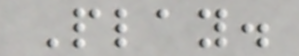Play.
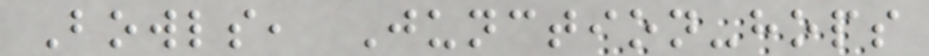Bowls, Junction-hops
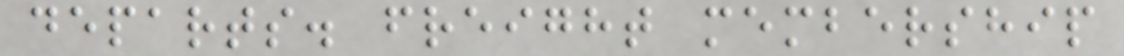departs. freight membership
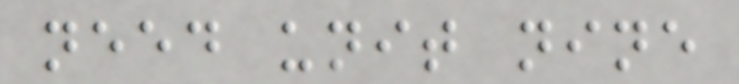need unit nine
